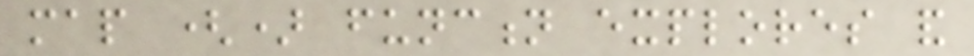map () function explores and
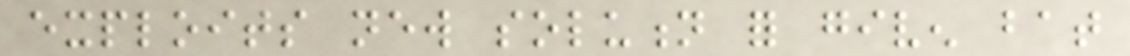exploits new solution for given bat
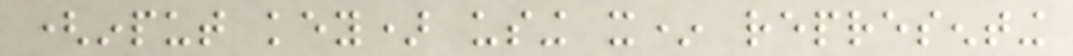(input key) using x* representing
